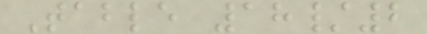Table 18/2
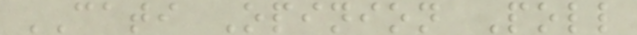CATI Opinion Poll
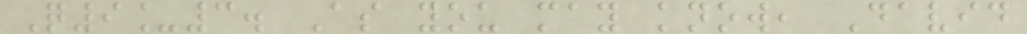Q9_3. As you may know, David
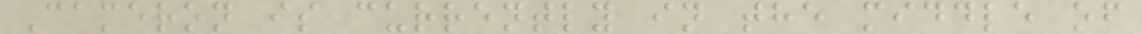Cameron is currently in the middle of
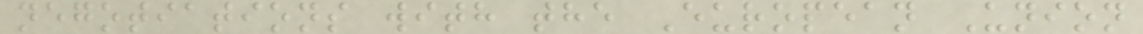negotiations with the European Union
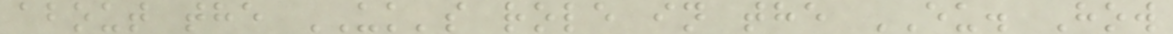about the UK's role in the EU. How
